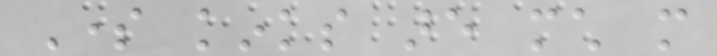Some kinks are much more
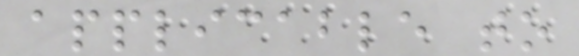applicable to
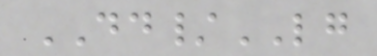DD/LG
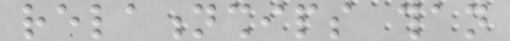relationships than
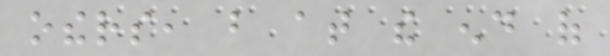others, but at the end of
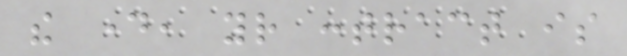the day, your contract is
